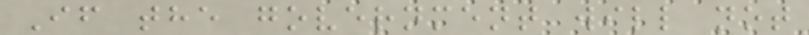If the government will not
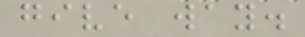give way.
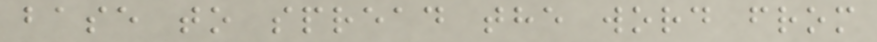base to spread the word from
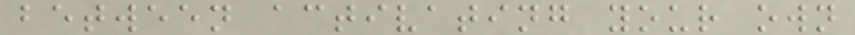between activating your own
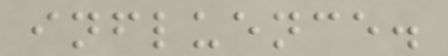influence.
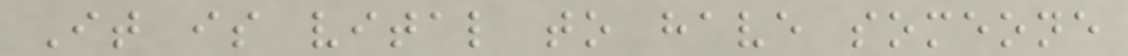It is vital to have someone
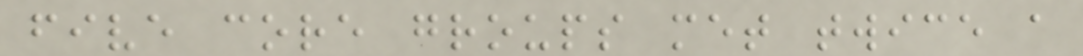five core groups met twice a
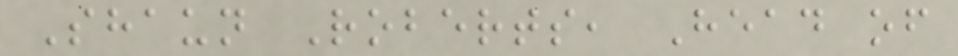Shaun Roberts, Head of
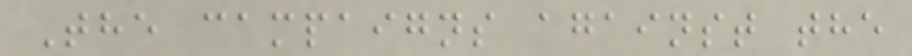The campaigns against the
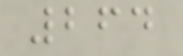264
